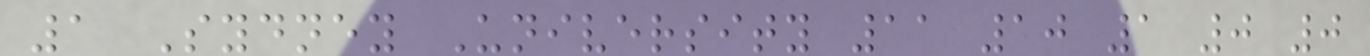1 Sydney University 11 10 1 0 0
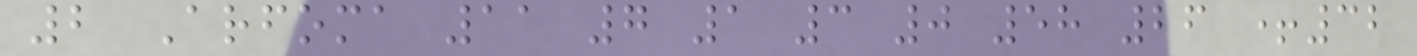2 Arfoma 11 7 1 3 0 58 26 +32
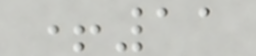+11
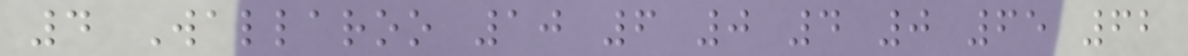4 Wallaroo 10 6 0 4 0 65 62
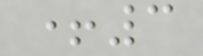+3
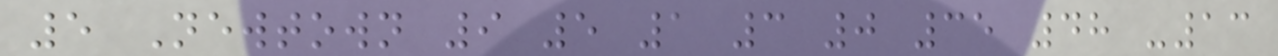5 Newtown 9 5 1 3 0 35 48 -13
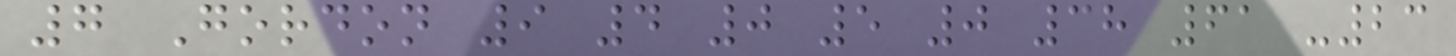7 Gordon 9 4 0 5 0 38 61 -23
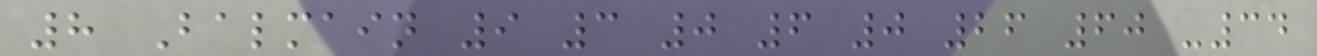8 Balmain 9 3 0 6 0 26 60 -34
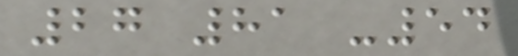27 81 -54
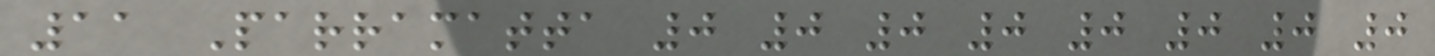11 Parramatta 0 0 0 0 0 0 0 0
